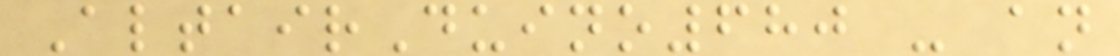AltairDuino680 - an
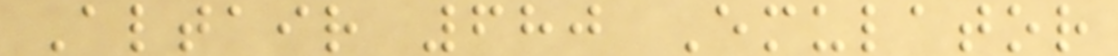Altair 680 Emulator
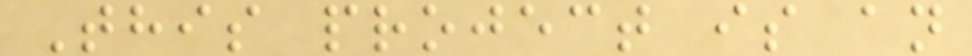This project is an
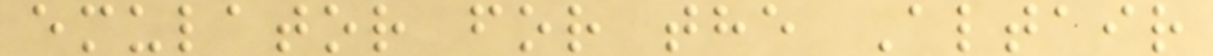emulator for the Altair
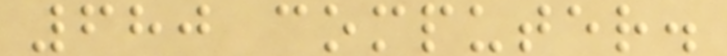680 computer.
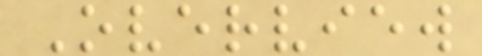Overview
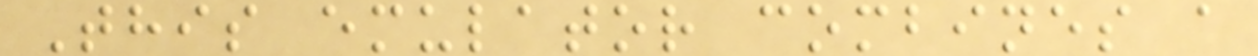This emulator combines a
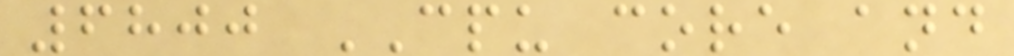6800 CPU core and
